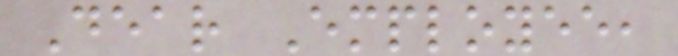Dear Employee,
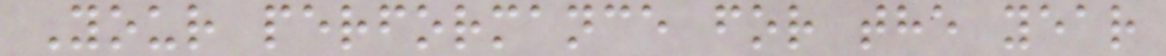Your performance for the year
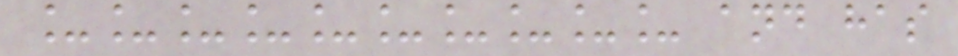__________ and has
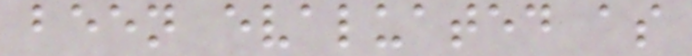been evaluated as
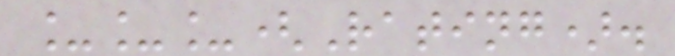___(Rating).
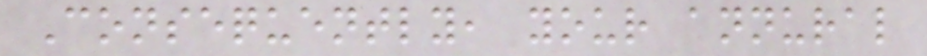Consequently, your annural
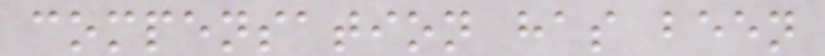compensation has been
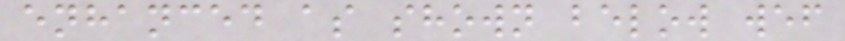enhanced as shown below wef
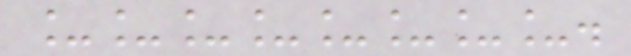________.
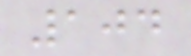104
